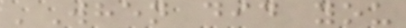'When did you
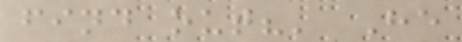find out?' He
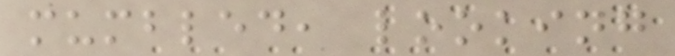mumbled, looking
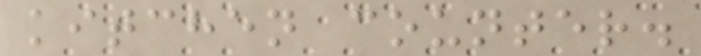kitchen counter.
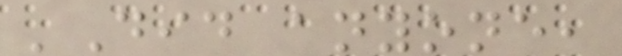'Did anyone,
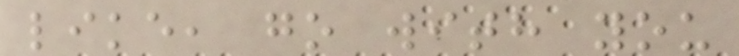like, go with you
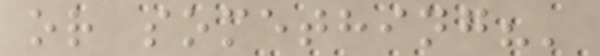or something?'
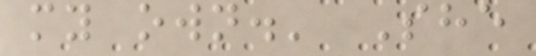my own.' She
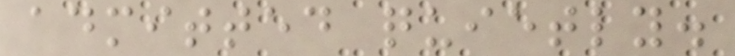admitted quietly.
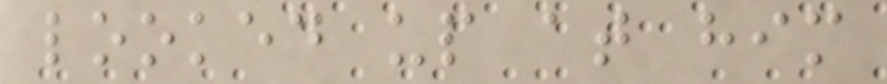looked up at him
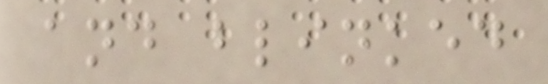and blinked
